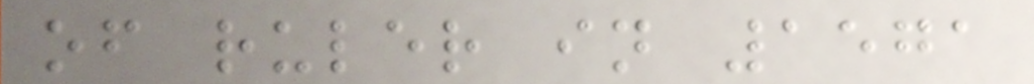of ruler in 1571
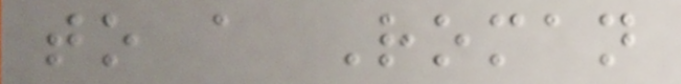to a Roman
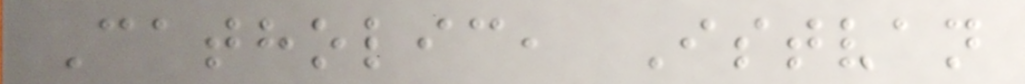Catholic, Istvan
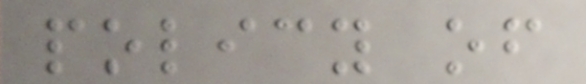policy of
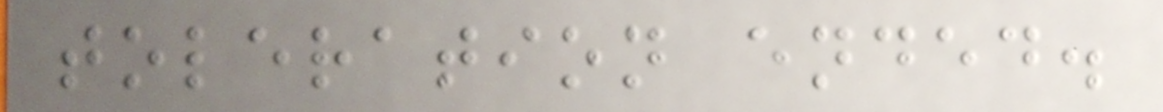toleration ended.
